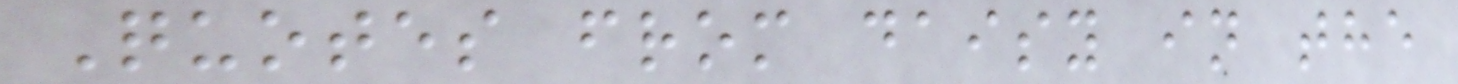Quotes from daisy in the
